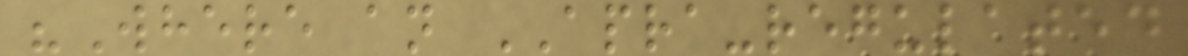"Where an APRA-regulated
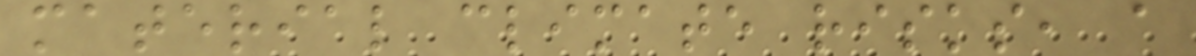material climate risks, a
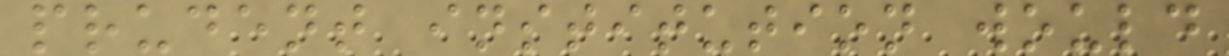prudent institution would
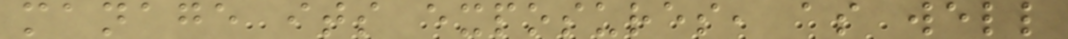manage its exposures, as well
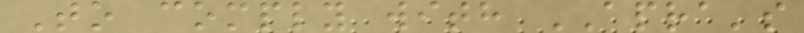To comply with APRA's
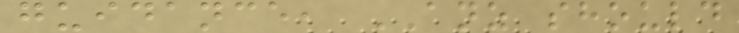guidance, ANZ should
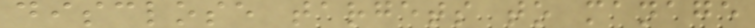disclose targets to manage
